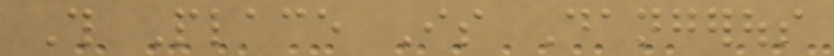This Place Is Dangerous
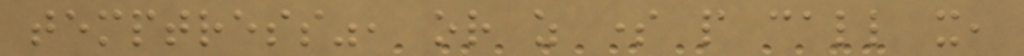temptress", or as some people call it,
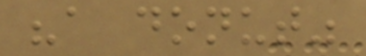"a donut"
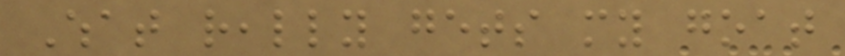What really gets my goat
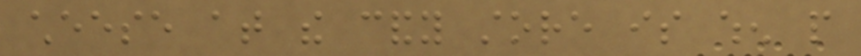cheese at the candy store is when people
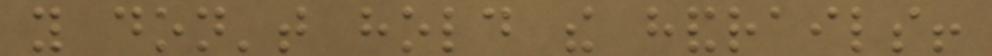you don't hold the handrails!
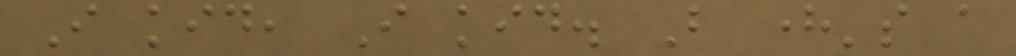I kid, I kid. But here's a
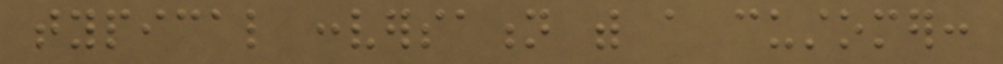typical conversation with a customer:
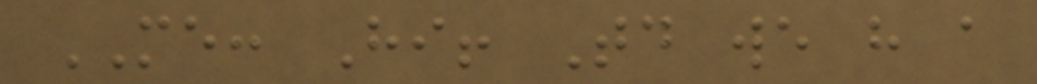ME: Hi! Today we have a
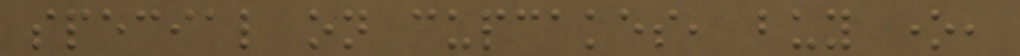special on cupcakes, buy one,
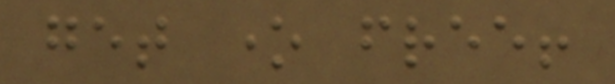get one free!
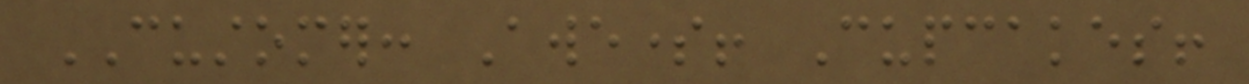CUSTOMER: Awesome! Cupcakes!
